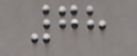78
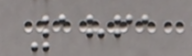1861
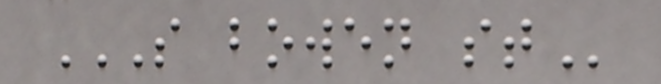S BOWEN ST
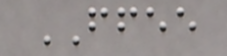FFEE
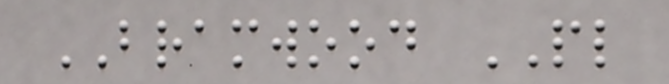BRAMWOOD PL
